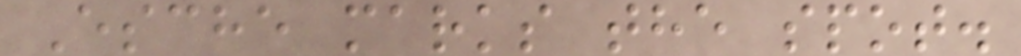Esche marks the spot.
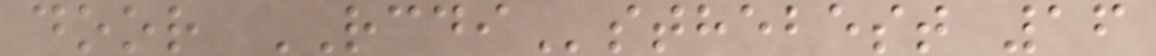door RCDIsthebest 16
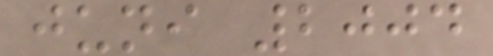juni 2004
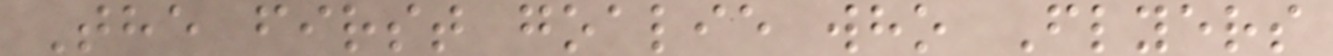The first goalie who Flyers
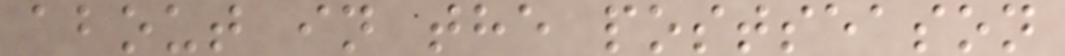about in the postseason
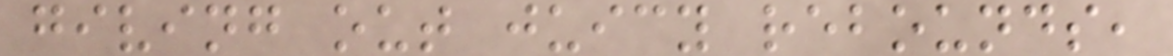giving out juicy rebounds,
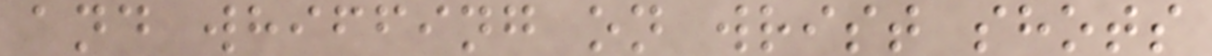and whiffing on wrist shots
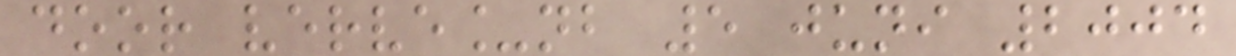door verve_nb 5 juni 2004
